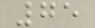75
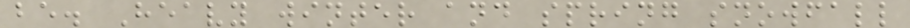be. Heavy winter and spring snowfall
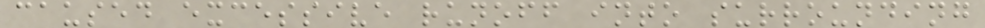caused excessive runoff into surrounding
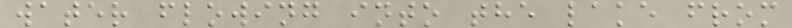water flowing into the lake from
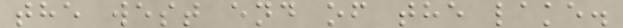the west end of the lake.
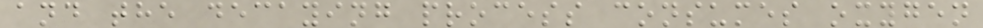and the decaying process consumes oxygen
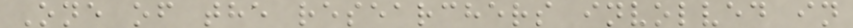One of the researchers involved in
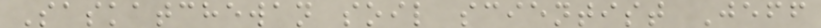Saskatchewan soil scientist Jeff
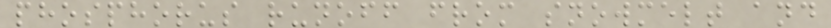phosphorus runoff from snowmelt and
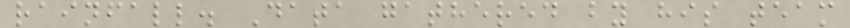rainfall. Data gathered by his team
